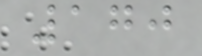170
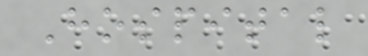Hospital
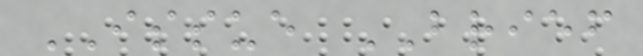ISSUE BRIEF
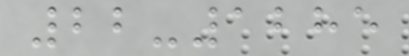22-1285
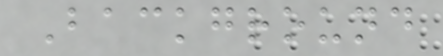Background
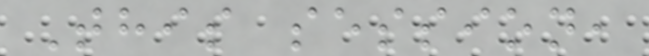This session,
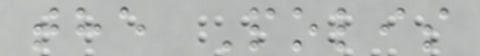the Polis
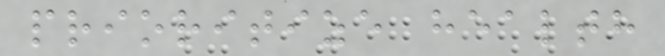prioritize health
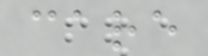care
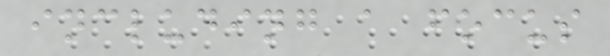including a focus
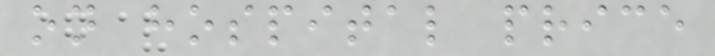on hospital price
